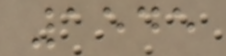1545
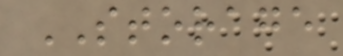STORAGE
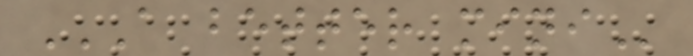A BETTER MINI
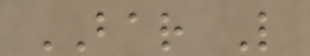BAR L
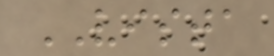VISTA
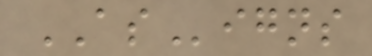ASigns
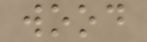wood
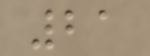21
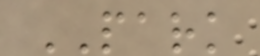PARK
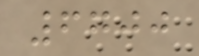6700
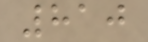810
